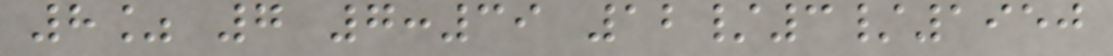8% 7 7:39 12/3/1950
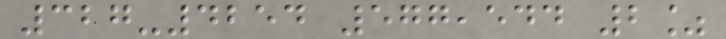327-4254 577,544 2%
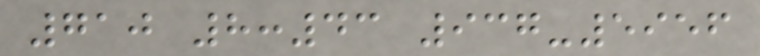710 8:43 937-5956
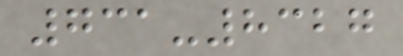731-8327
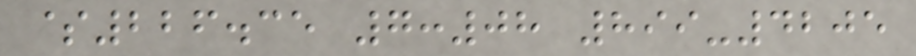$226.35 7:08 899-4205
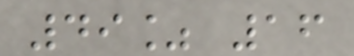49% 16
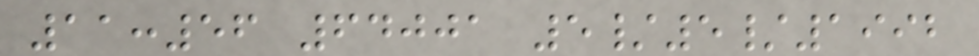11:56 64001 5/5/1992
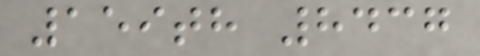159th 8437
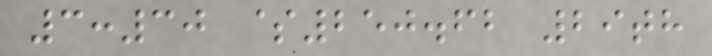3:30 $250.62 29th
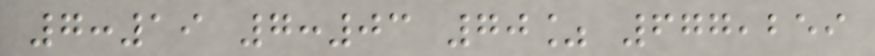7:19 7:03 70% 677,259
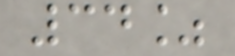34%
